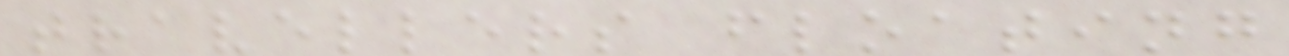travellers floating
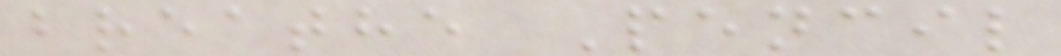breathe Pencil
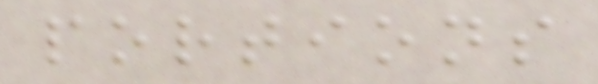portions
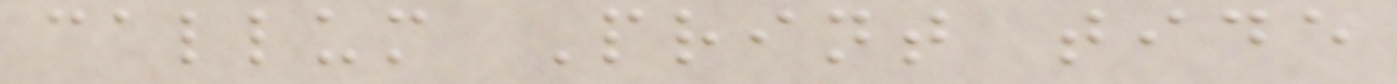callum Print tide
